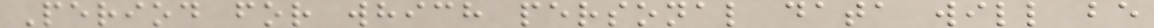Period for which personal data will be
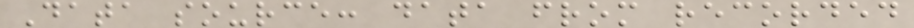Data source: data from recorded
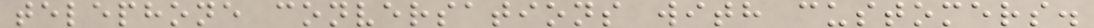telephone conversations with customers.
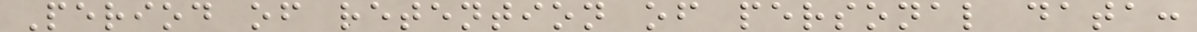Period of retention of personal data:
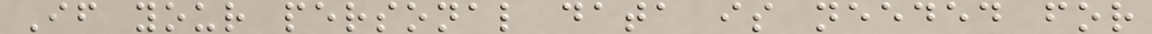If your personal data is needed for
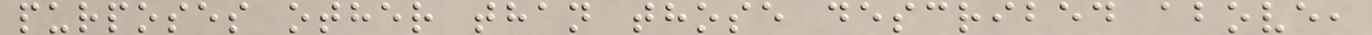purposes other than those described above,
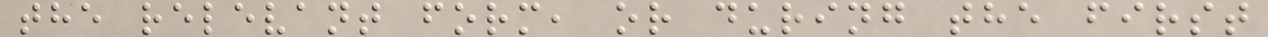the relevant form, or during the first
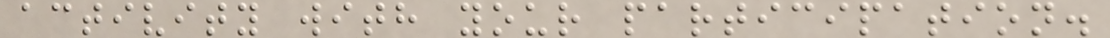activity with your participation.
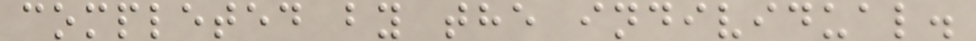completed by the individual.
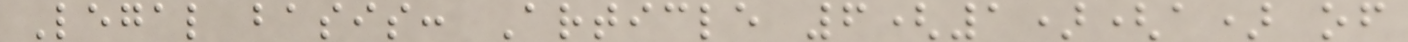Legal basis: Article 6(1)(a) of
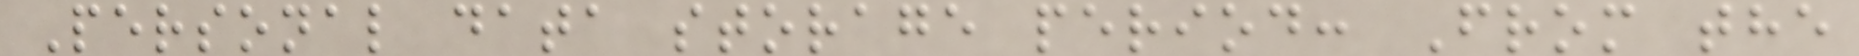Personal data storage period: From the
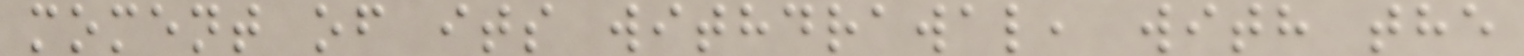moment of its withdrawal, with the
